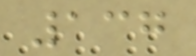137
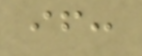if:
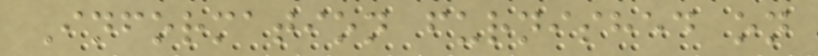Information furnished on
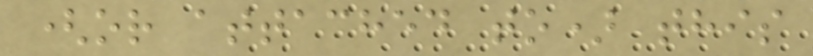(or attached to) this
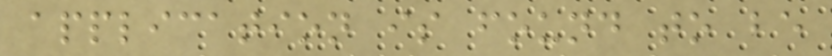application is found to be
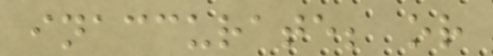inaccurate; or
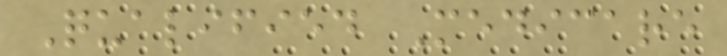Qualified Medicare
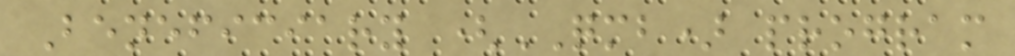Beneficiary (QMB) program
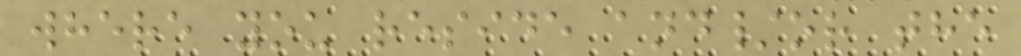where you reside and/or the
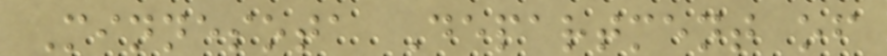Minnesota Department of
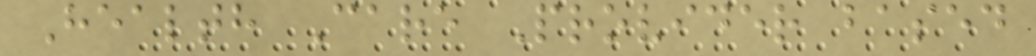Health Care Provider based
